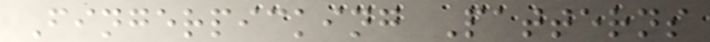Fingerpicking Patterns
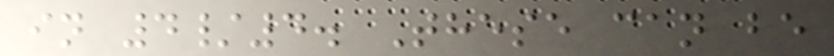in 4/4. These can be
